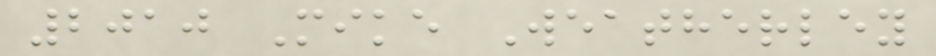2010 Mike Weatherley
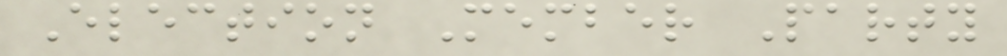Election Member Party
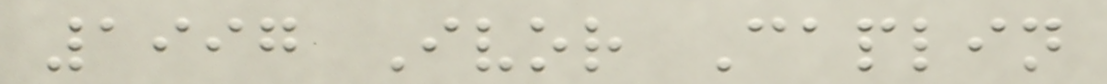1997 Ivor Caplin
